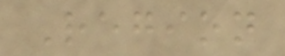Region
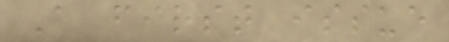A first issue
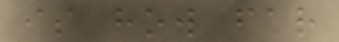is how far
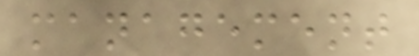management
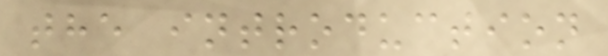the introduction
